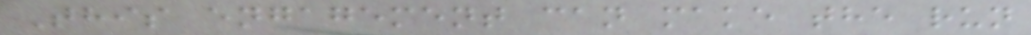This engagement can make the run
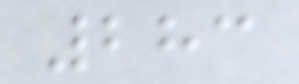283
